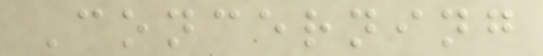Concerning
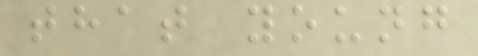that young
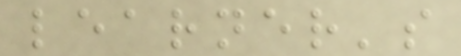learner's
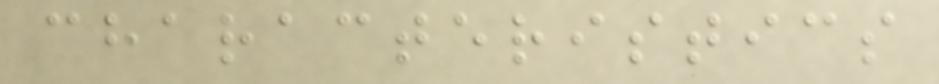characteristics
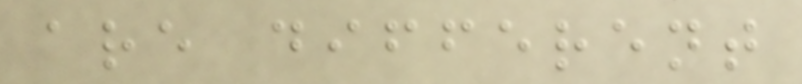are different
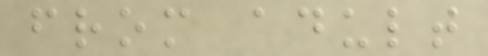from adult
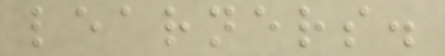learners.
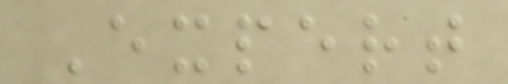Expert
